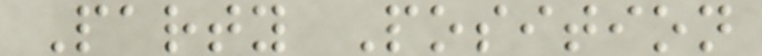Party Position
